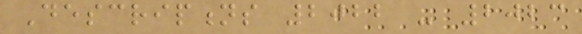Descriptions 2022 - 2023
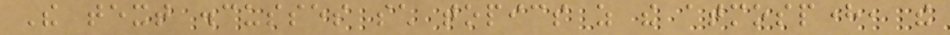The text discusses such topics as the atmosphere, the
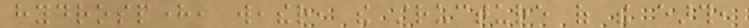hydrosphere, weather, the structure of the earth,
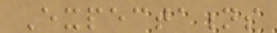Expectations
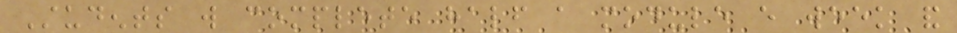Students will complete half a module every week and
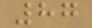87
